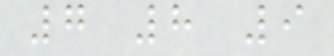7 8 9
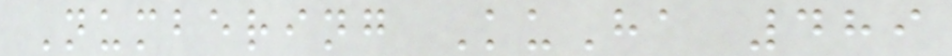Numbering KuHa 489
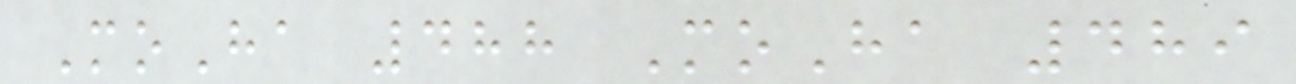MoHa 488 MoHa 489
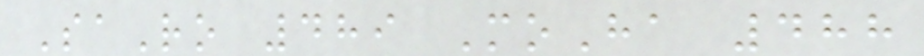SaRo 489 MoHa 488
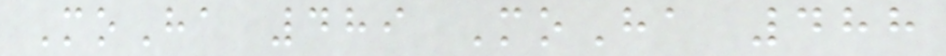MoHa 489 MoHa 488
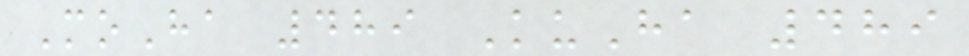MoHa 489 KuHa 489
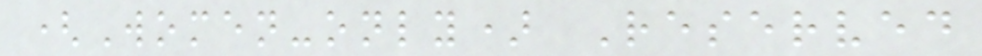(Women-only) Reserved
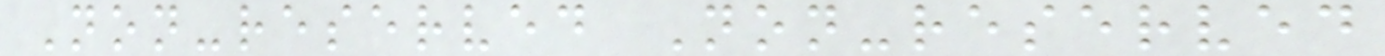Non-reserved Non-reserved
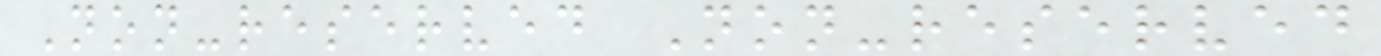Non-reserved Non-reserved
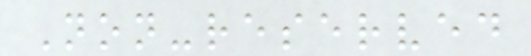Non-reserved
